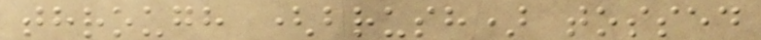through (brush) tossed
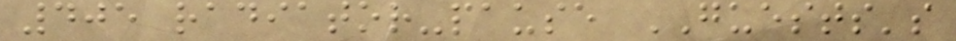405 radiator-pause GUESTS's
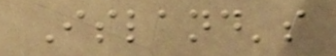Island's
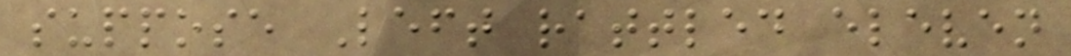suppose Left rattled eleven
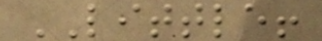LITTLE!
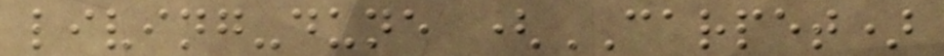living-dune (CARPET)
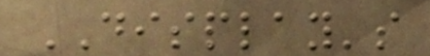DISPLAY's
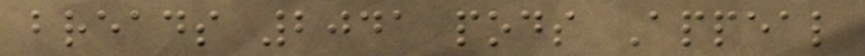breads 2041 pods Appeal
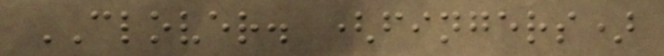CLOVER. (fingers)
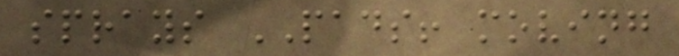sprays PADS! moving
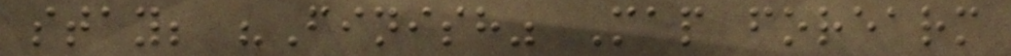stay; "Finish" Map forearm
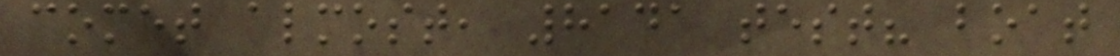comet almost, 8141 test? boat
